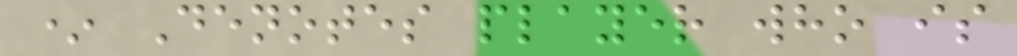* Denotes player who is
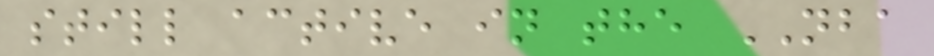still active in the NBA
